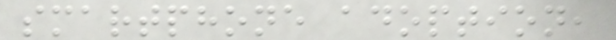smartphone adoption,
